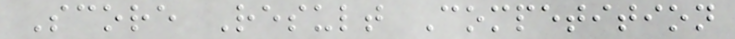Score Result Competition
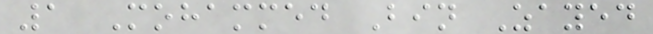1 Mohammed Bin Zayed
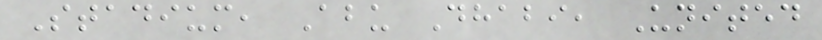Stadium, Abu Dhabi, United
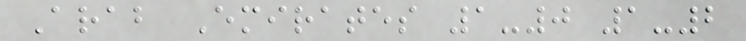Arab Emirates 1-0 1-2
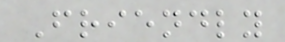Friendly
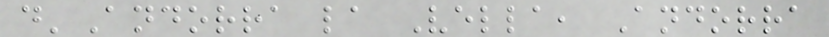d'Andorra la Vella, Andorra
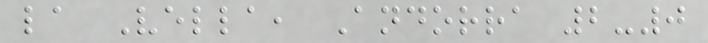la Vella, Andorra 2-0
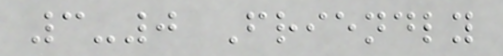3-0 Friendly
